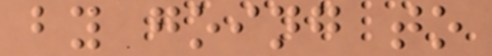by going to
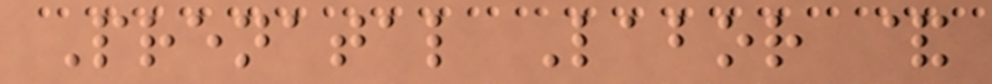Prenatal Labor &
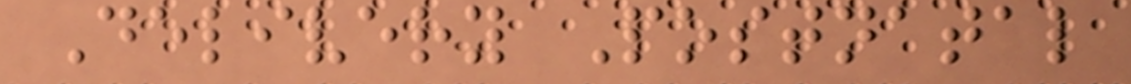Delivery Postnatal
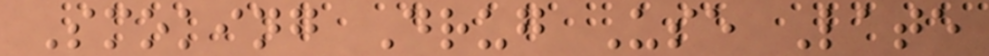Smoking Drug Use Late
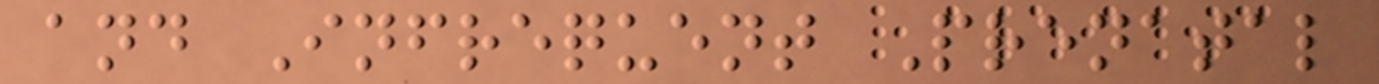and Infrequent Prenatal
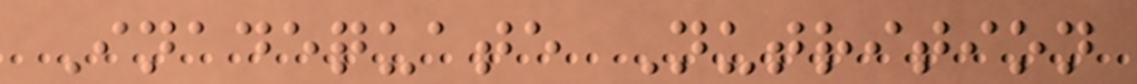Inadequate Nutrition
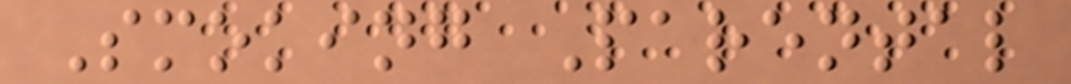Smoking Parental
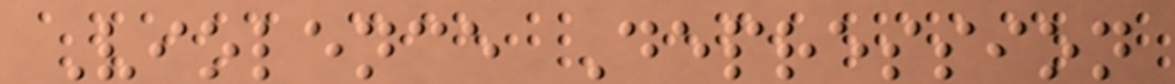Violence Depression
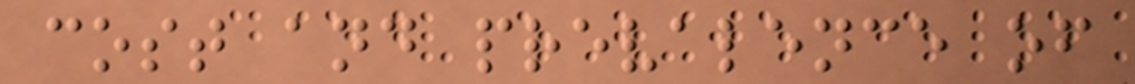cost and prevalence of
